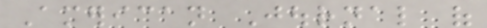American Journal of
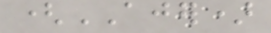(AJER)
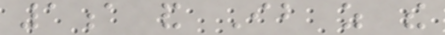1a and Ib as the
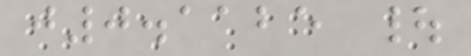j0.1125 |
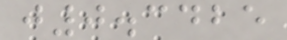j0.3425
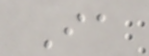Ia
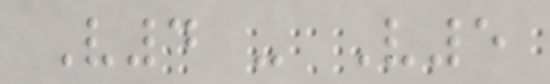V4 - V5
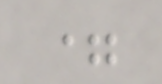=
